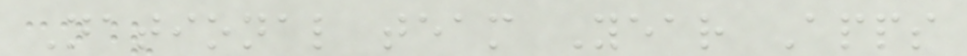National team Year Apps
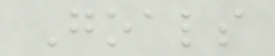Goals
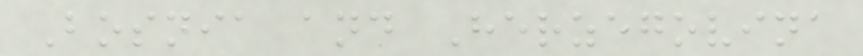Bosnia and Herzegovina
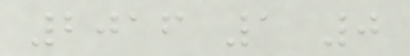2016 1 0
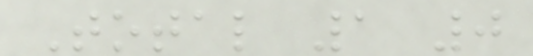Total 1 0
